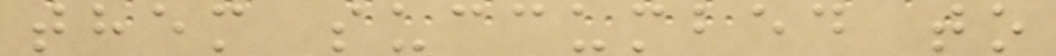them succumbed to
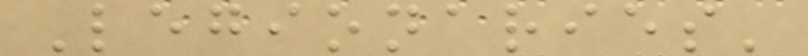Legionaries'
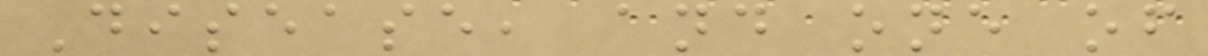Disease, and one of
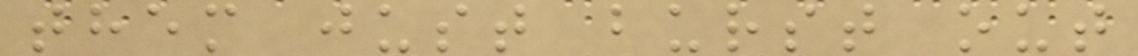them just burst out
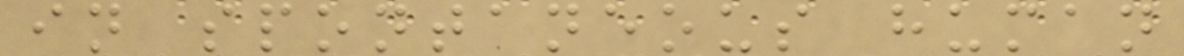in spontaneous human
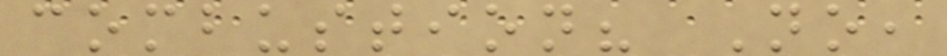combustion? No,
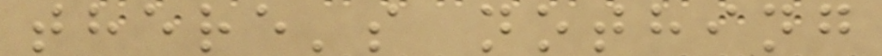there's nothing
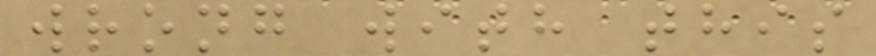wrong with this
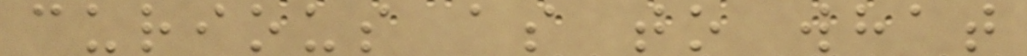curious as to what
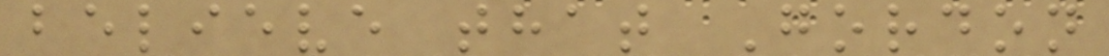believe that Gordon
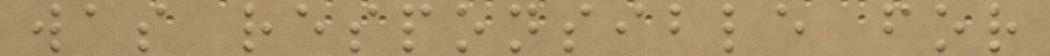was responsible for
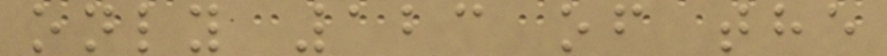only 123 of the
